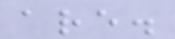are.
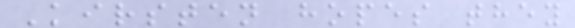Kirsten hopes they
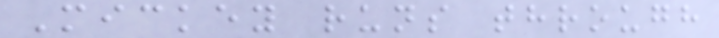Mickey runs through
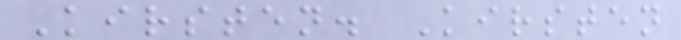Kirsten. Kirsten
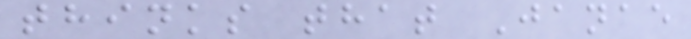thinks that Janae
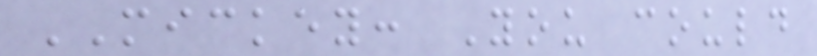MICKEY: You could
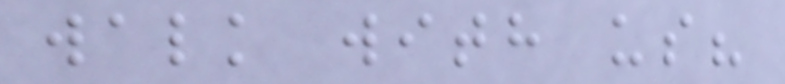walk with us?
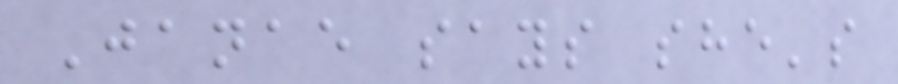Janae says she's
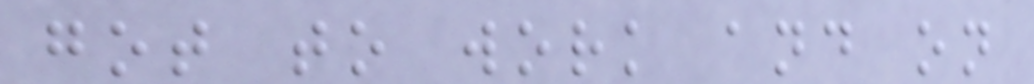got to work and on
